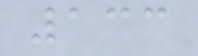133
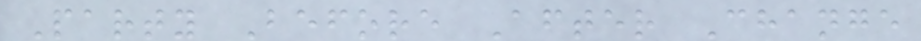Party Before After Change
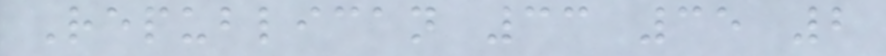Republican 33 35 2
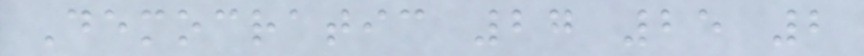Democratic 27 25 2
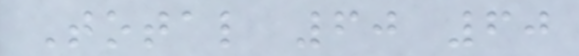Total 60 60
